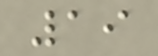19
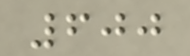600
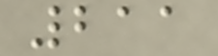211
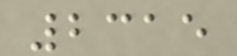2315
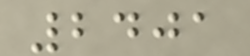2401
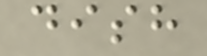dish
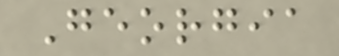Georgia
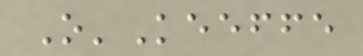O'Keeffe
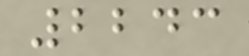2243
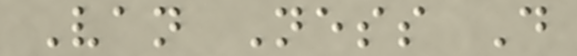Van Ness D
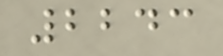2243
